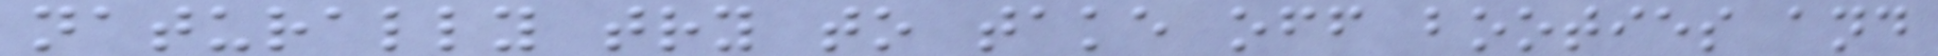naturally try to take off booties and
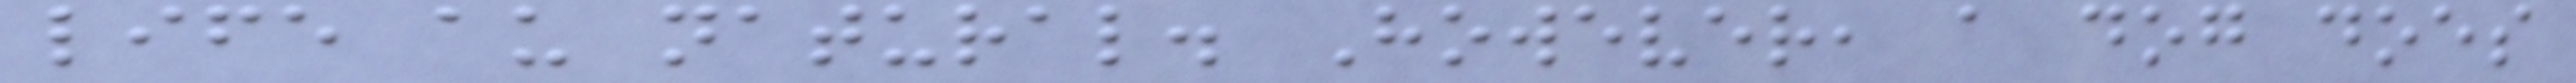life au natural. However, a dog does
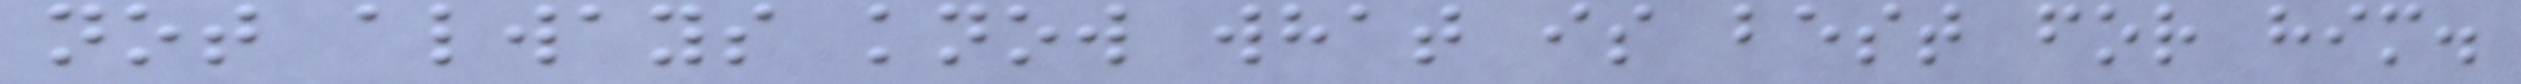not always know what is best for him.
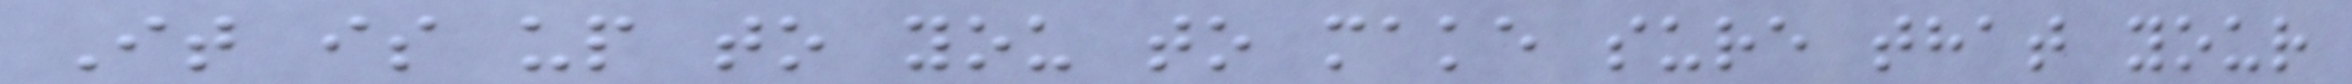It is up to you to make sure that your
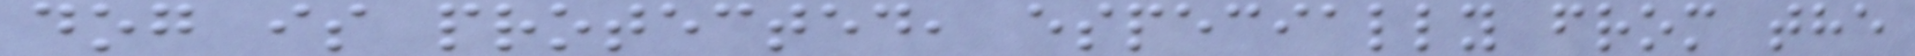dog is protected, especially from the
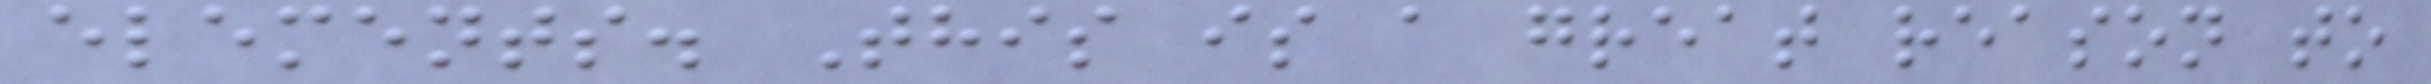elements. This is a great reason to
